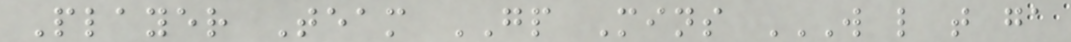Player Team GP Mins W L T GA
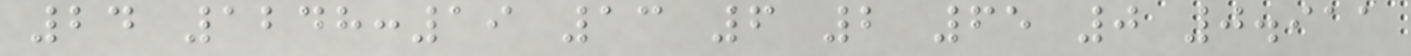24 1248:19 13 6 2 65 0 0.911
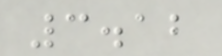3.12
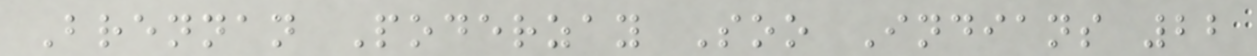Brennan Poderzay Soo Indians 22
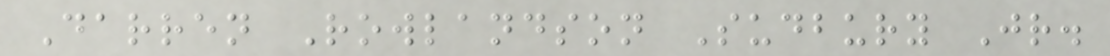Darren Rowlandson Sudbury Jr.
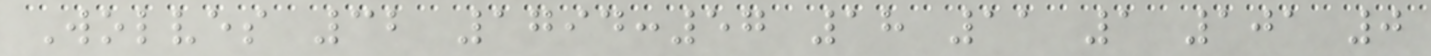Wolves 32 1794:57 18 11 1 101 0
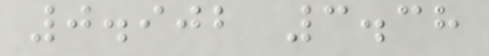0.902 3.38
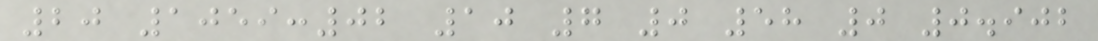20 1059:02 10 7 0 58 0 0.902
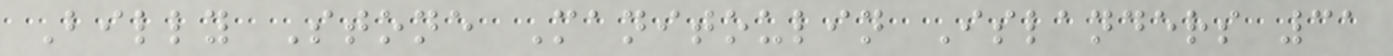Billy Stone Manitoulin Islanders 31
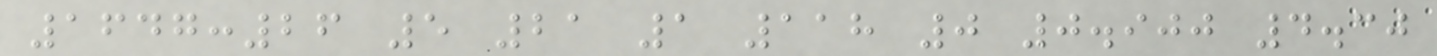1647:26 5 21 1 118 0 0.900 4.30
